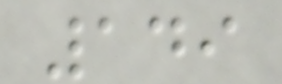149
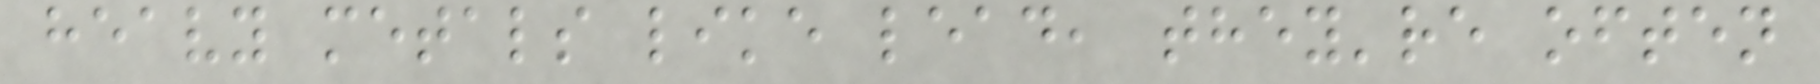heavy metals like lead, they're often
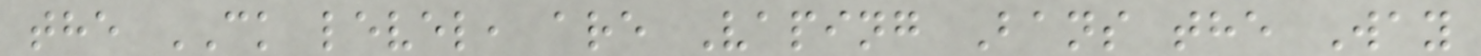the CK level, are Vaping Bans the Way
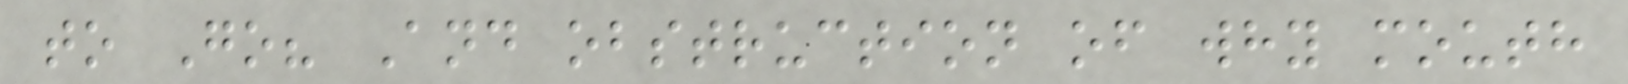to Go? And obstruction of why mouth
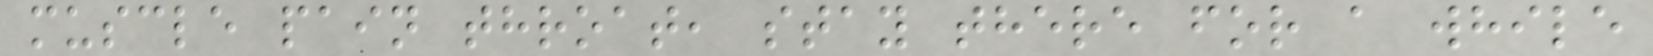muscle pain throat, stay there for a while
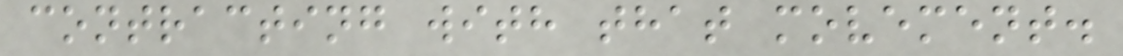contracting with that movement.
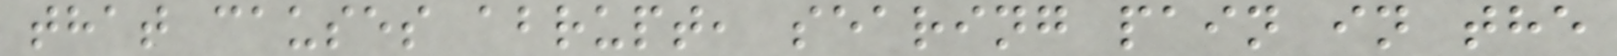that causes abrupt, searing pain in the
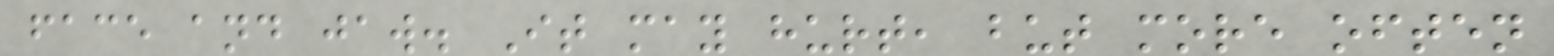face and jaw. It may hurt, but more often
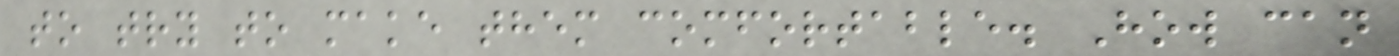to try to make them comfortable. How can
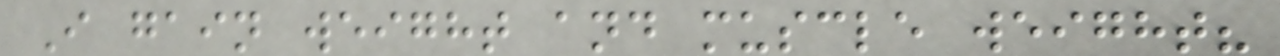I gain weight and muscle weight?
